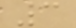3
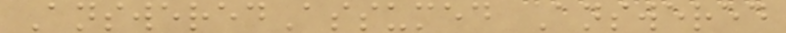AnsweredAssumed Answered
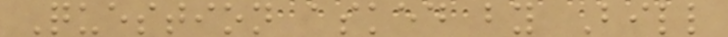Question asked by Bill
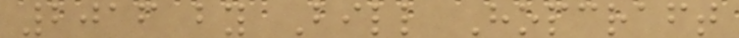2016 by Bill Hopcraft
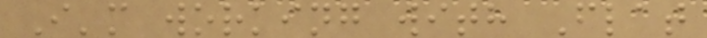I'm working with Flat
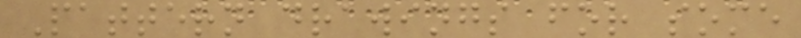Pattern drawings for some
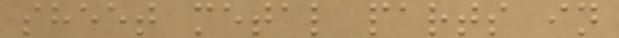sheet metal parts in
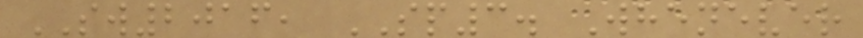SW2016, SP3. Whenever
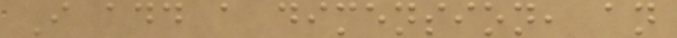I add a dimension, an
